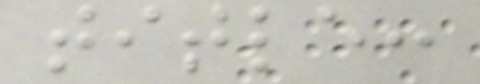title:
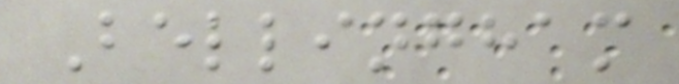Bellingham
